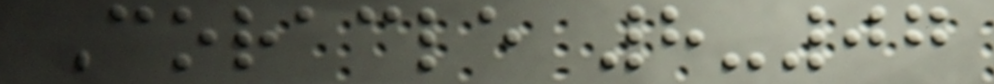Coracle 8-07
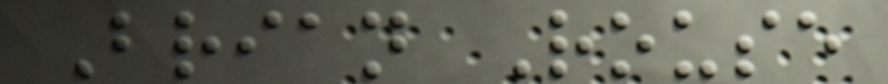Brian Rouse
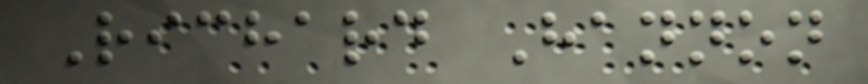Richard Hannon
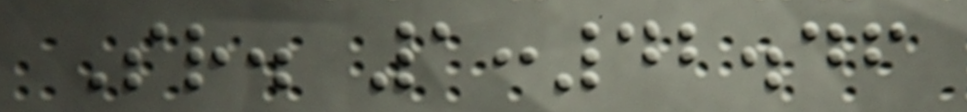Sr. 1:42.46
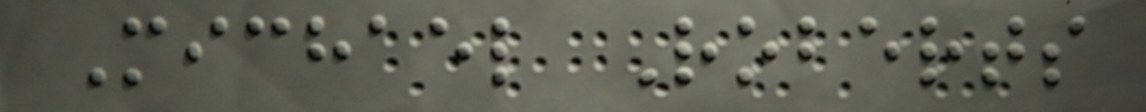Michael Roberts
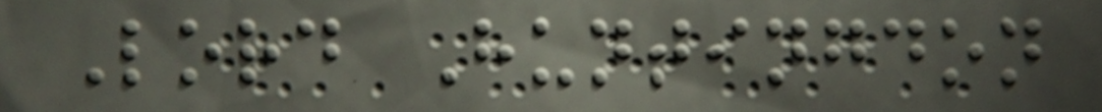Lord Huntingdon
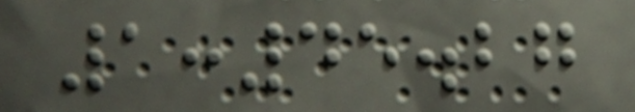1:45.27
